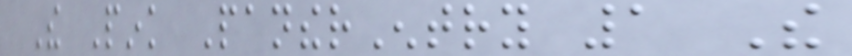The Pink PantherEntry 1 The
